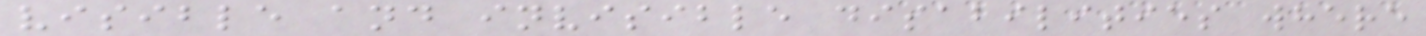visible and invisible disabilities where
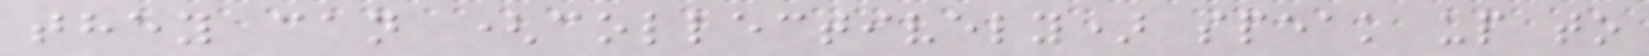they can (collectively) speak up to
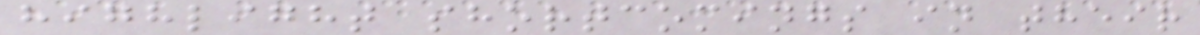highlight shortcomings in their
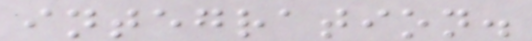integration.
